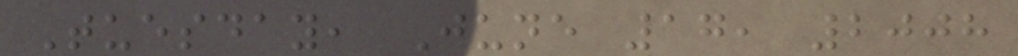Tuesday, June 17, 2008
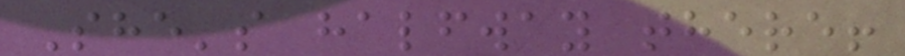She's halfway there!
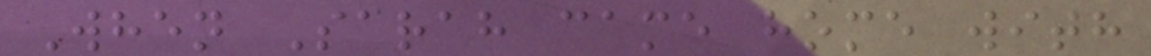When Sarah came home with
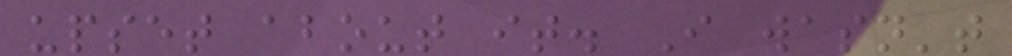upset about it. I wasn't
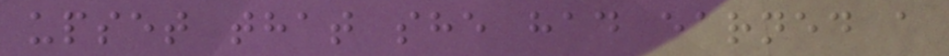upset that she had earned a
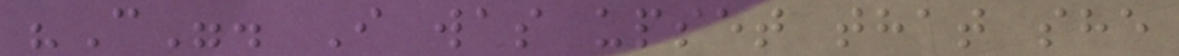"C". I was upset that she
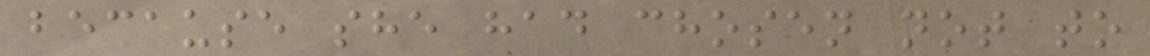because she had chosen not to
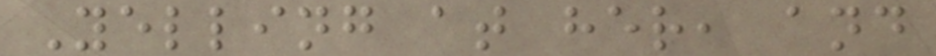Yelling at her, and
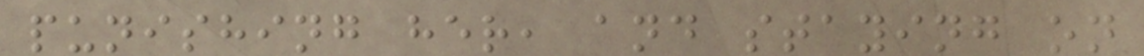punishing her, and staying on
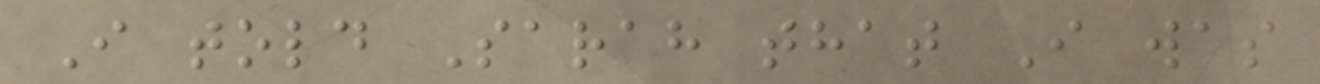I told Sarah that I was
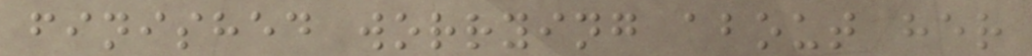finished worrying about her
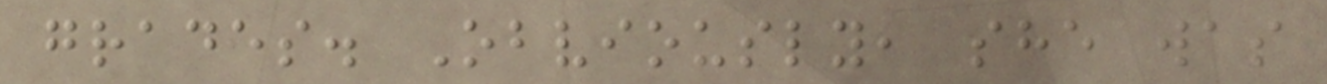grades. Obviously, she was
